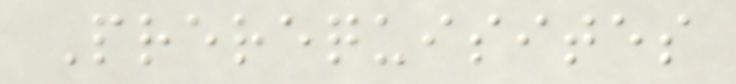Prerequisites
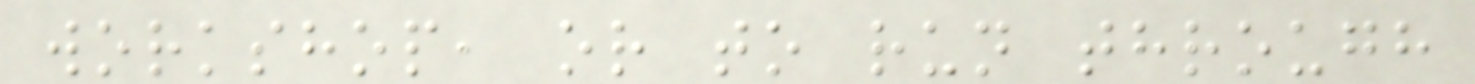workshop, or to run through
